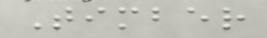Timber
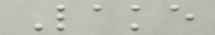Lake
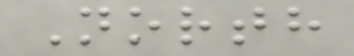North
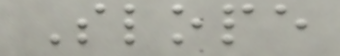Slope
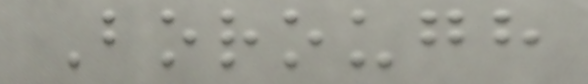Borough
